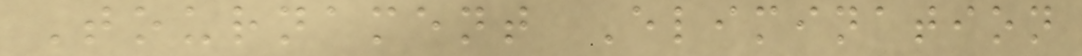Tournament Elimination
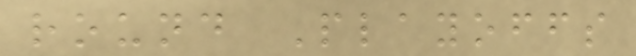round Playoffs
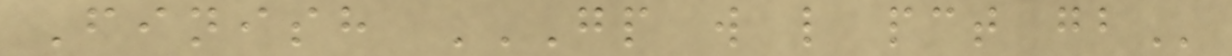Finish GP W L PCT GB
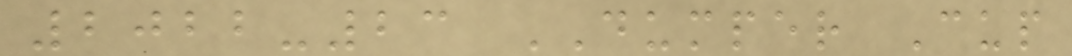2022-23 DUMPER Cup
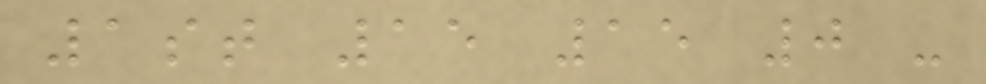1st 15 15 0 -
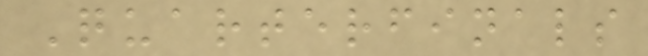Quarterfinals
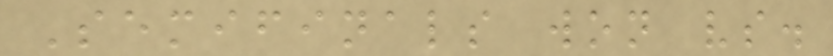Semifinals won vs.
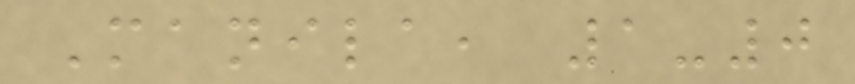Manila, 1-0
